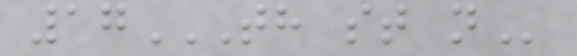17TH ST N
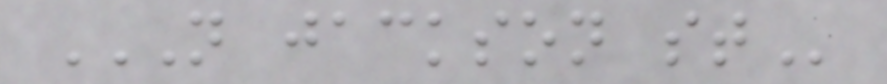N JACKSON ST
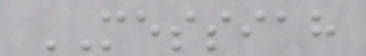MESSIAH
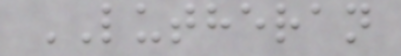LUTHERAN
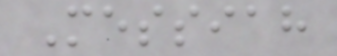Messiah
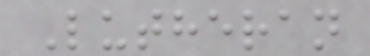Lutheran
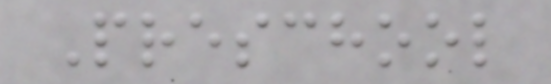Preschool
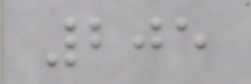205
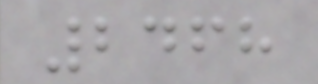2468
